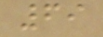69
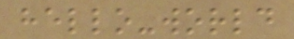hello-world
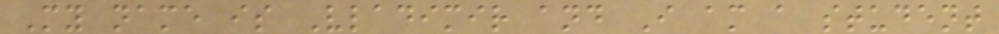My name is Vladimir and I am a student
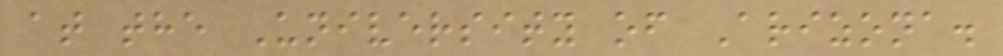at the University of Arizona.
